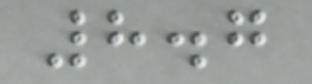8.7
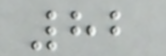82
